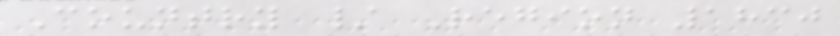Country / Region 1830
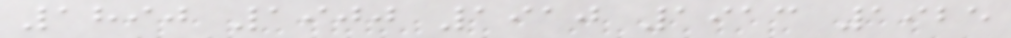1890 1900 1910 1913 1925
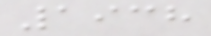1938
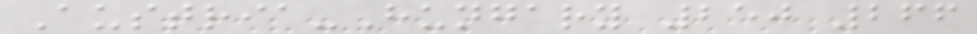Austria-Hungary 250 266
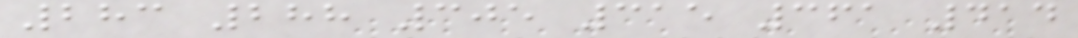283 288 305 315 361 414
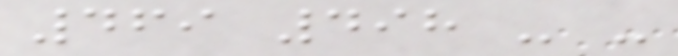469 498 - -
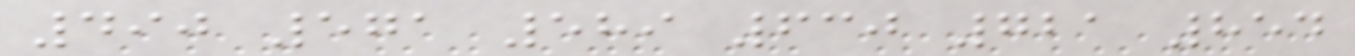490 571 589 630 721 854
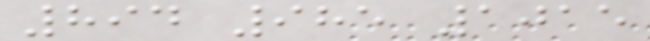894 985 1015
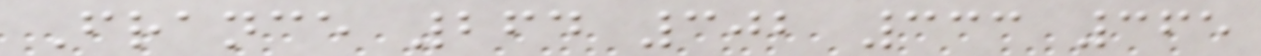France 264 302 333 365
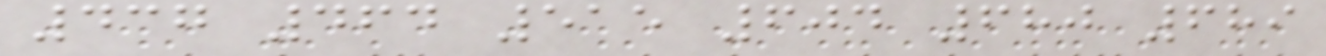437 464 515 604 680 689
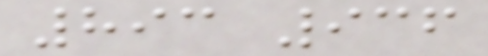893 936
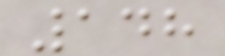148
